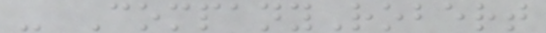- CompanyRobert
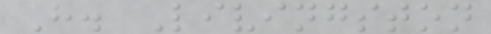H. Livingston
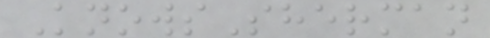KnowsSherman
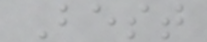Best
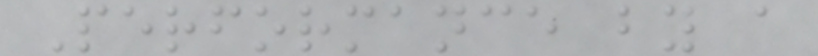Performance by a
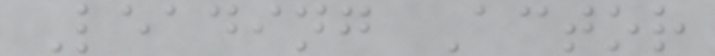Leading Actor
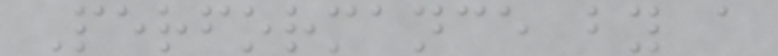Performance by a
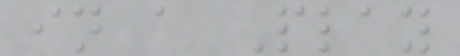in a Play
